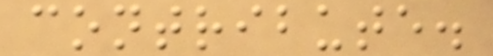contribute.
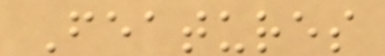Features
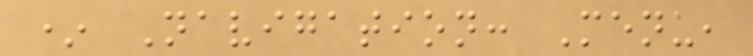* Navigation: Menu,
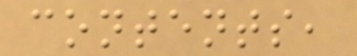contents,
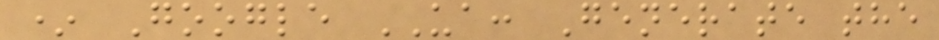* Google UA: Generate the
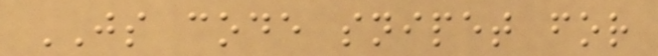JS code snipet for
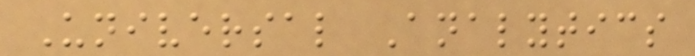Universal Analytics
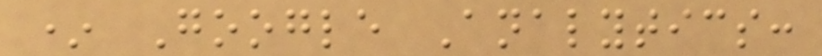* Google Analytics:
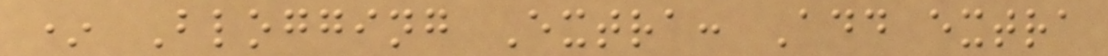* Blogging Extra: Add extra
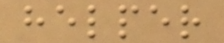helper
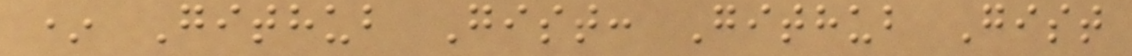* Github Gist: Github Gist
